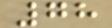78
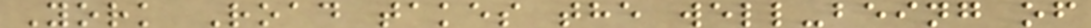York Road takes the well-being of
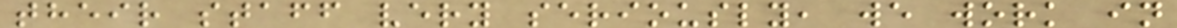their staff very seriously, we work in
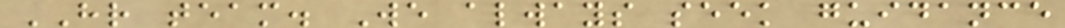HR team. We always seek guidance
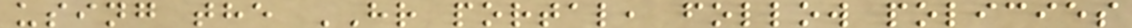using the HR portal, follow policies
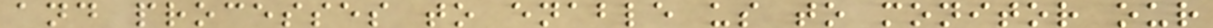and processes to enable us to monitor our
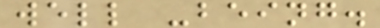well -being.
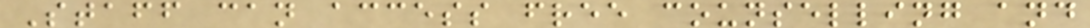Staff can access free counselling and
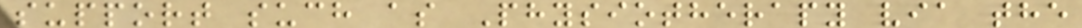support such as Physiotherapy via the
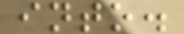into.
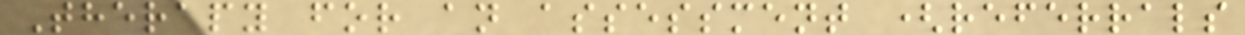Therapy for an assessment (referrals
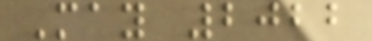May 2022
